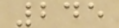245
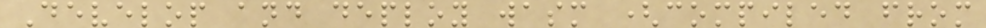Develop and deploy wasm (compiled from
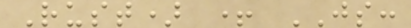Rust) + JS:
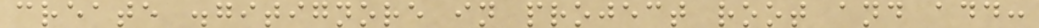create .gitignore in project root and add:
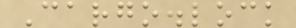Cargo.lock
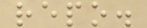repo.
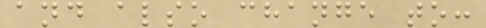and also change to:
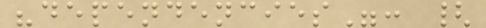"dependencies": {
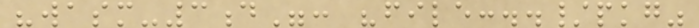"wasm-3d": "file:../pkg"
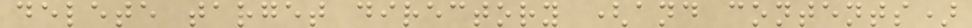delete target directory (and contents)
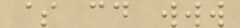$ cd www
